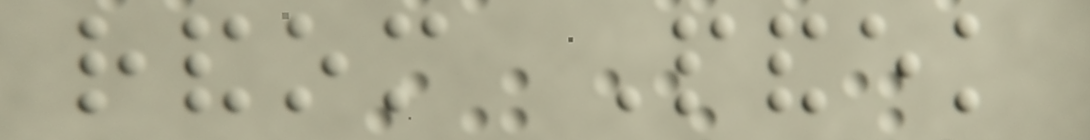random Pandek
